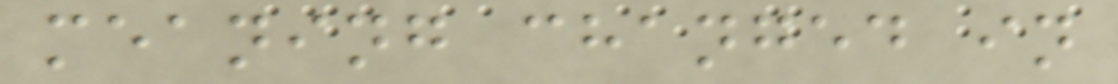meaning changed in
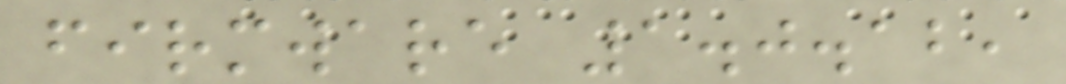firmware 1.0.12,
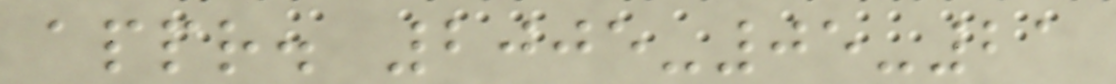appr. 2005-05-21
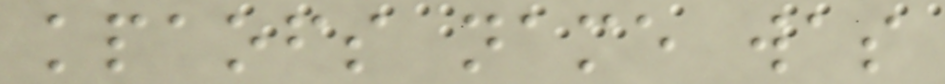kpaofs name was
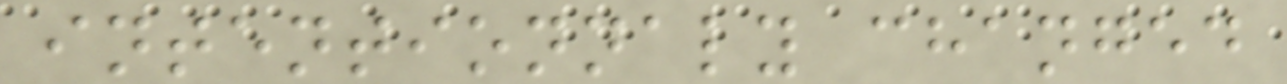intentionnaly changed
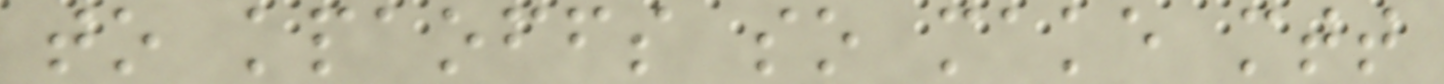to kpaoffs so make mtt
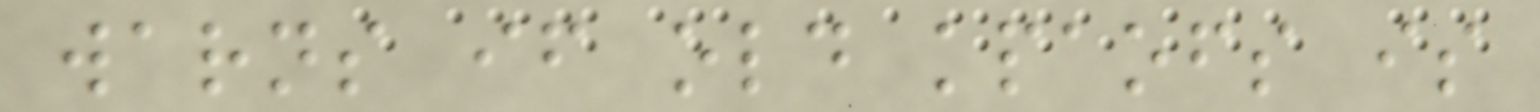warns if old kpaofs is
